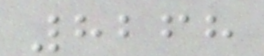8268
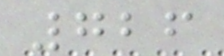726
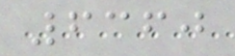6360
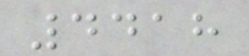4418
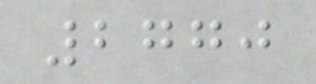2770
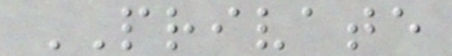PRIVATE
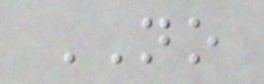NO
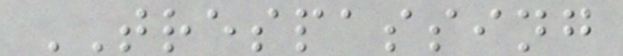TRESPASSING
